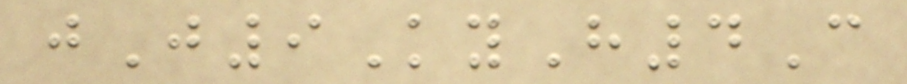jJ9KyH4C
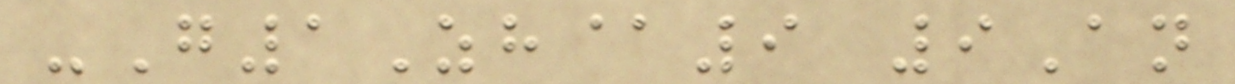-G1Zh@9 9An
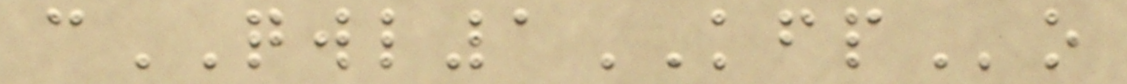cQWL1KFPo
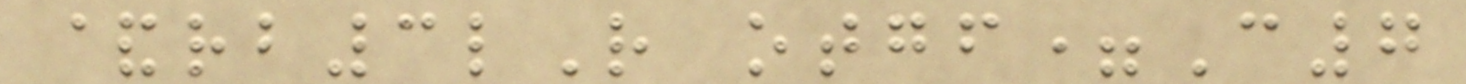&rb3lR otgf=C7
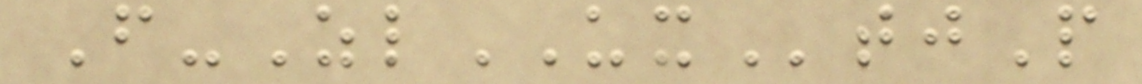F-ZlUXtjP
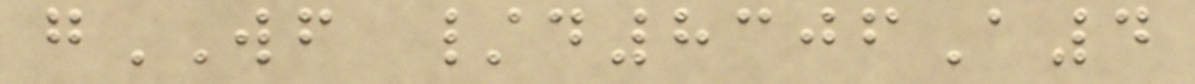gWF /d8306A4
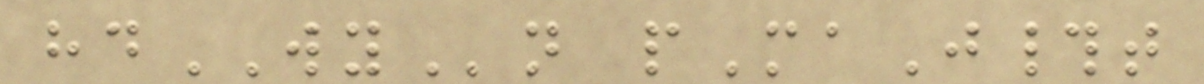hdWYn pMaJ#t
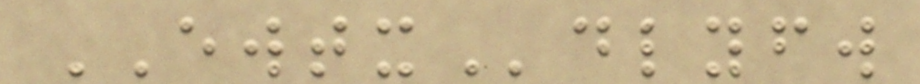EWTXdlyfw
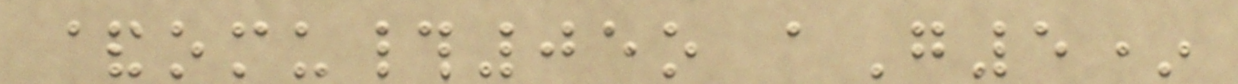&omu#05o aG5*
